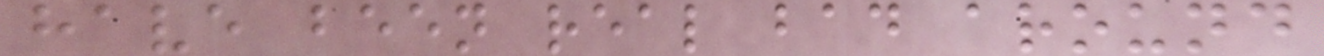have been real bad around
